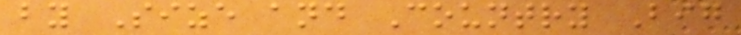by Size and Country Big
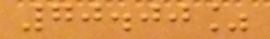70.00%
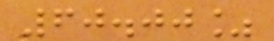60.00%
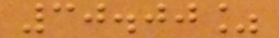30.00%
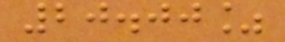20.00%
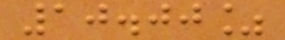10.00%
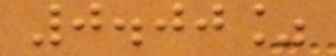0.00%
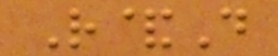R&D
